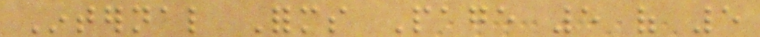Internal Forms Page 5 of 5
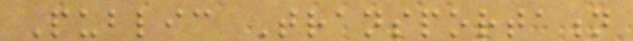Public Transportation
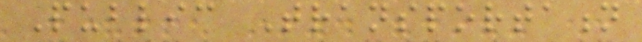Public Transportation
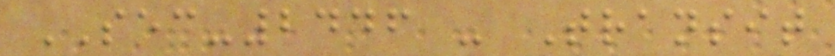SEC-2446 - Transit
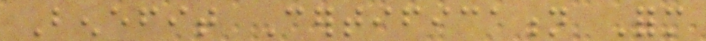Benefit Certification Form
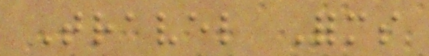Travel Forms
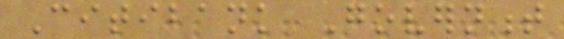Citibank Government
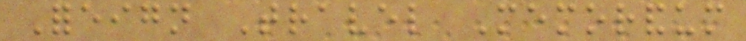Foreign Travel Memorandum
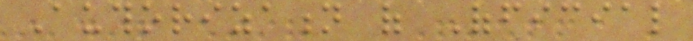Authorization of Official
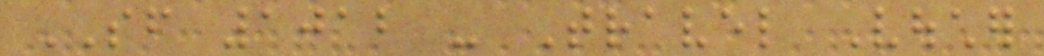SF 1012 - Travel Voucher
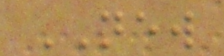NEW
